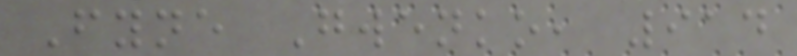Fyne Gwenko, 914
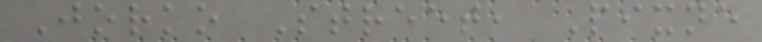Jorko Street, Pixne
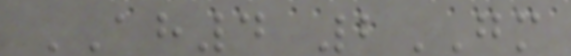AH4 2GM
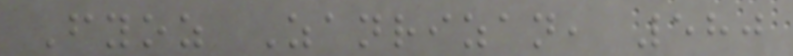Fyoz Zanrizan, 580
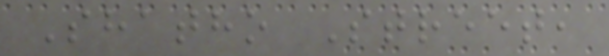Shatho Street,
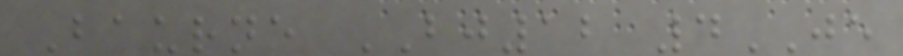Baurne BJ12 4JE
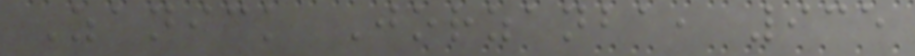Zanick Jorzanba, 935
